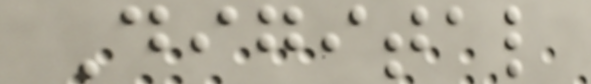Digital
